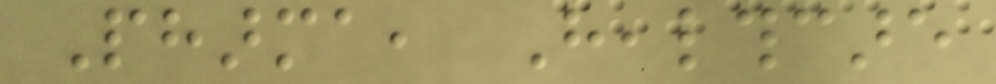Pharma, Healthcare
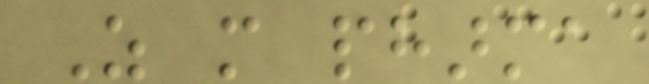As more pharma
